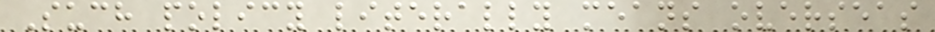Such policy literally means overseas
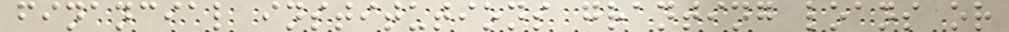financial institutions granting loans or
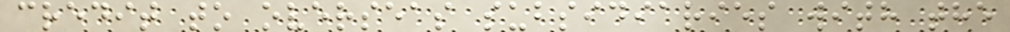credit to overseas subsidiaries with the
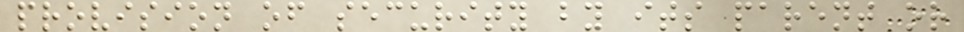provision of security by its parent or
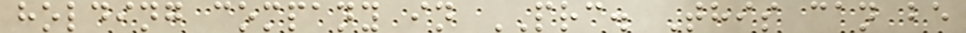holding company in PRC. This can be
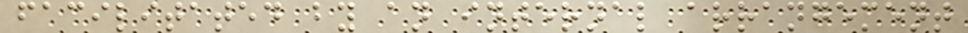facilitated by an internal arrangement
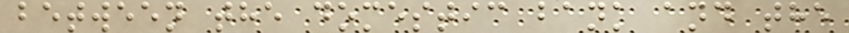between the domestic bank and the
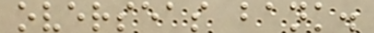overseas bank.
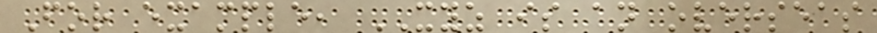For example, XYZ is an overseas
